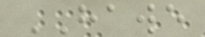HAWE
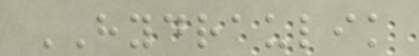HYDRAULIK
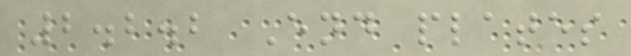2.2.2 End plates
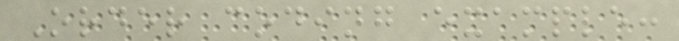Order coding example:
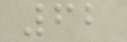62
